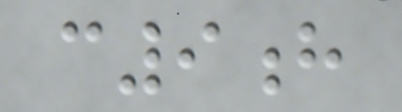c9h
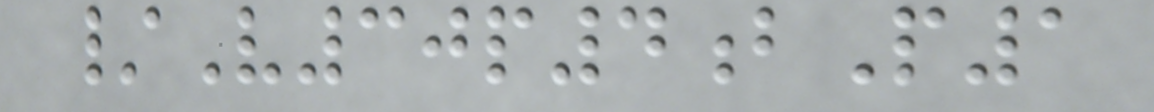/V30p4bP1
